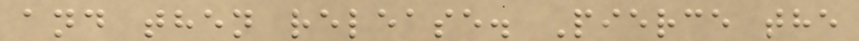and then release. Pierce the
